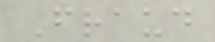Fraud
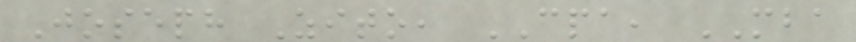Joseph Zito, CPA, MBA
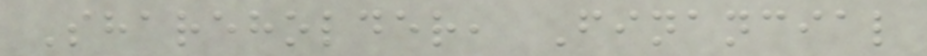Shareholder, Financial
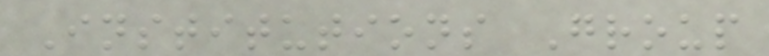Institutions Group
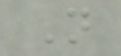N
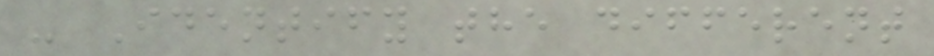- Identify the different
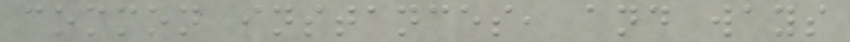common instances, and ways
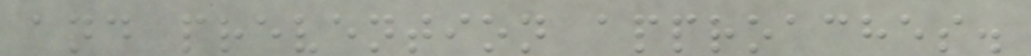and prevention approaches.
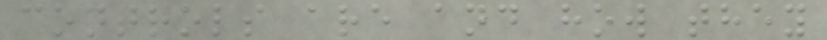controls are and how they
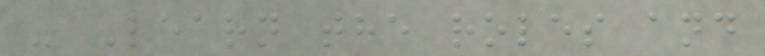- Learn the roles and
